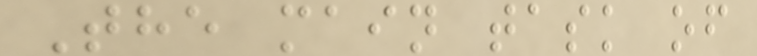The main task of
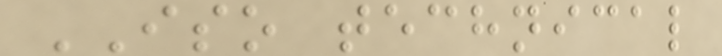ISO technical
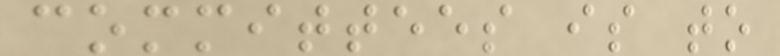committees is to
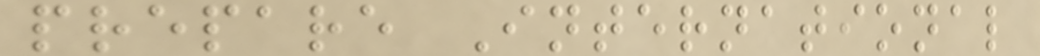prepare International
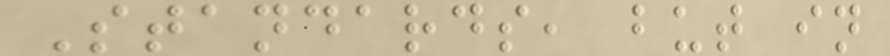Standards, but in
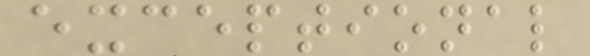exceptional
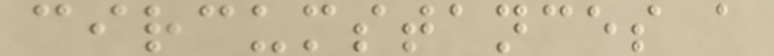circumstances a
